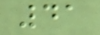41
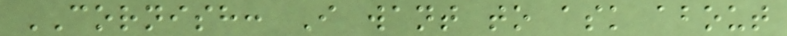CORNISH: I want to ask about
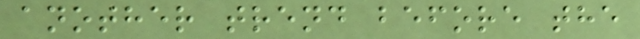another trend before the
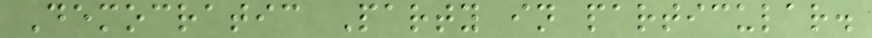Democratic Party in particular.
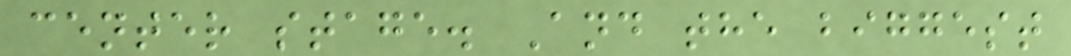center stage. And the biggest
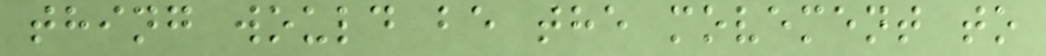thing would be the movement to
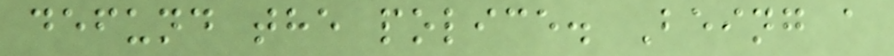defund the police. Being a
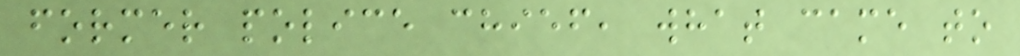former police chief, what came to
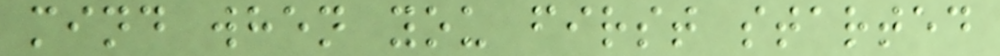mind when you first started
